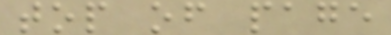top of page
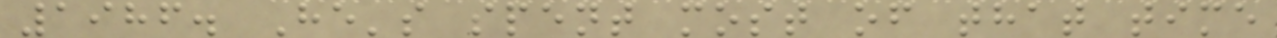1986. He's spent most of that time
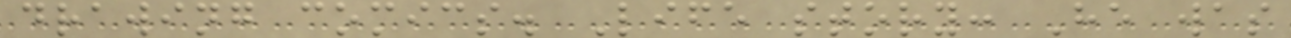drawing comics. Life story: He was
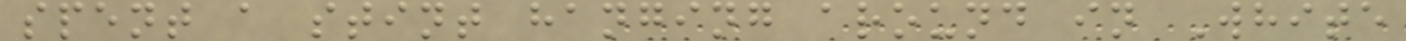spent a stint hanging around in White
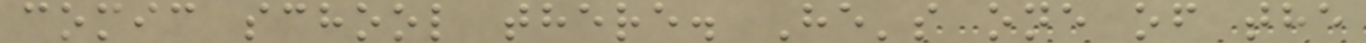comic school there. He's one of the
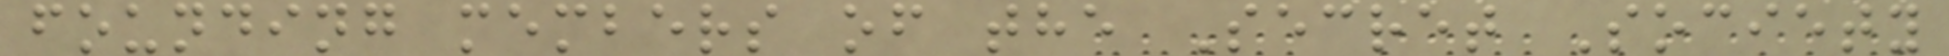founding members of the Secret Society
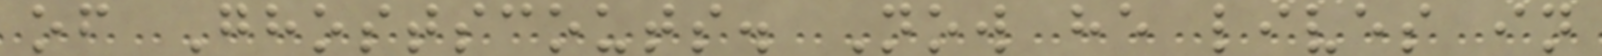of Ghostscouts. Now he lives in
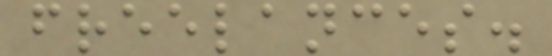freelances.
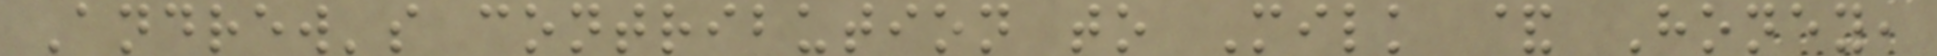Andrew's contribution to Milk & Honey,
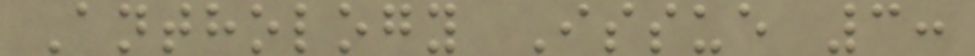Anthology Issue 3:
